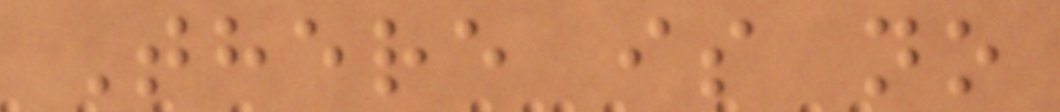There is no
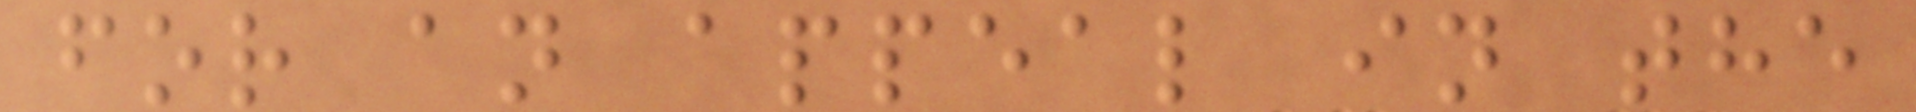for an appeal in the
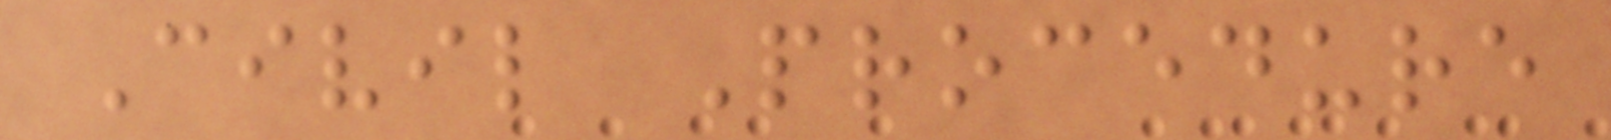Civil Procedure
